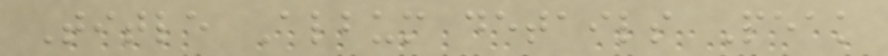Title Album details Peak
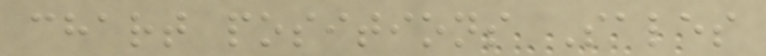chart positions Sales
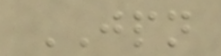JPN
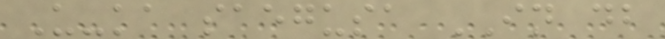U-ka saegusa IN db
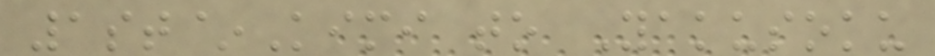1st~Kimi to Yakusoku
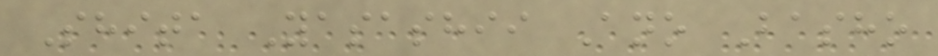Shita Yasashii Ano Basho
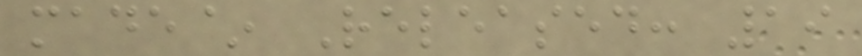made~ Released: 19
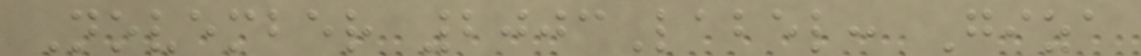November 2003Label: Giza
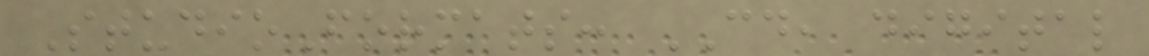StudioFormats: CD, digital
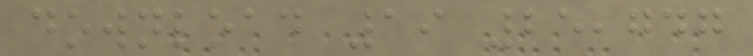download 19 25,747
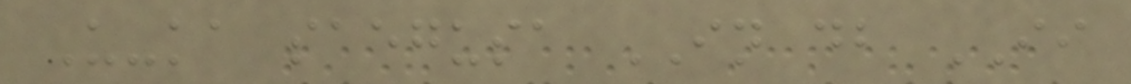U-ka saegusa IN db II
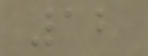12
